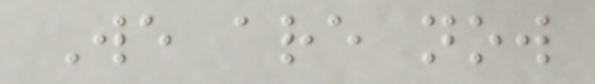We are now
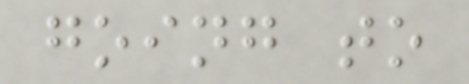going to
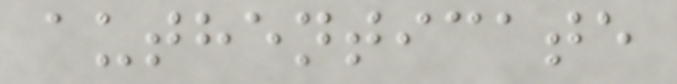authenticate
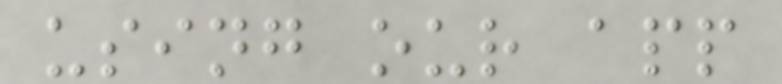using our app
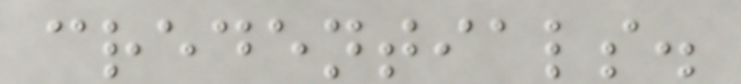credentials.
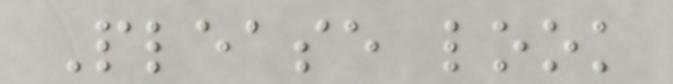Please look
